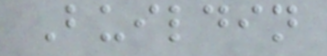Buildin
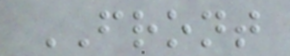FRONT
